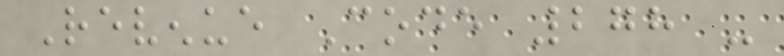Revenue Code 278 -
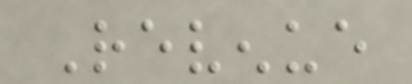Revenue
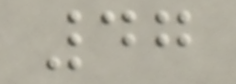47
